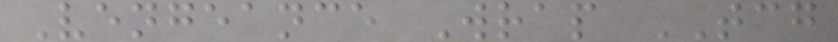Vengeance Wrap TCG
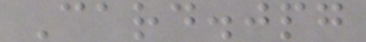Card.jpg
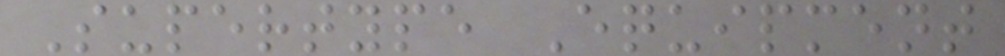Supertype Equipment
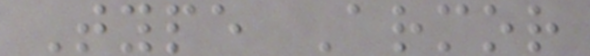Type Armor
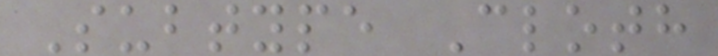Subtype Cloth
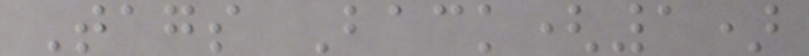Tags Back(1)
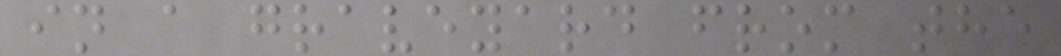in a graveyard from the
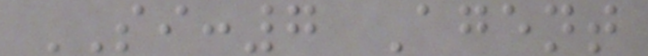SI:7 Agent
